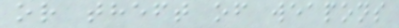or theft of weapons
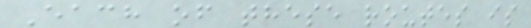Each of these routes is
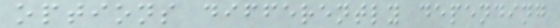options differently depending
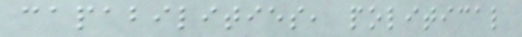capabilities, political
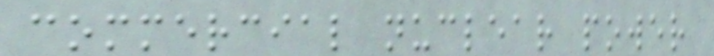commercial nuclear power
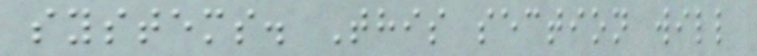systems. This section will
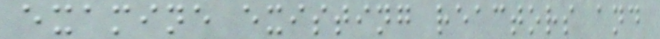examine existing reactors and
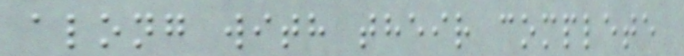along with their complete
